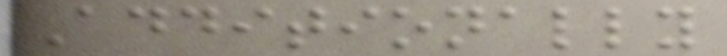Additionally
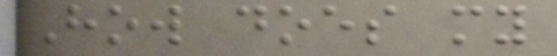How does my
